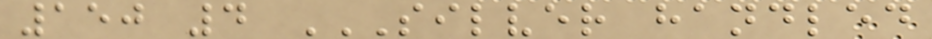150 4 SILVER HANDLED
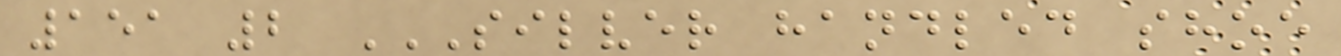151 2 SILVER HANDLED SHOE
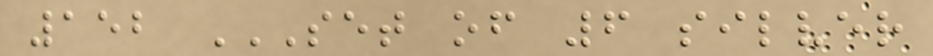152 SET OF 6 SILVER
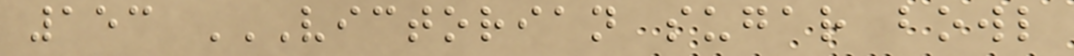153 VICTORIAN SUGAR BOWL
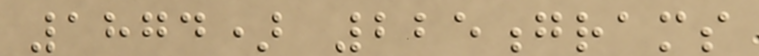1874) 225grams
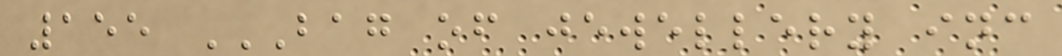155 BAG OF JEWELLERY INC
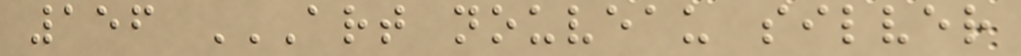156 ART NOUVEAU SILVER
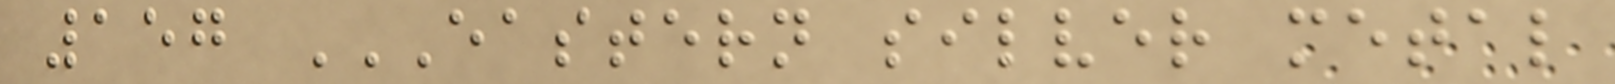157 EASTERN SILVER METAL
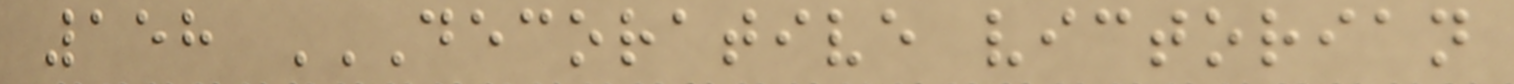158 DECORATIVE VICTORIAN
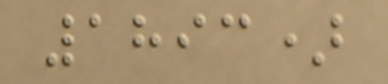1893)
